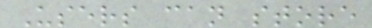Users can store
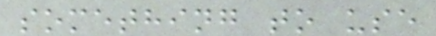something to use
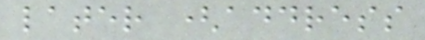later (address
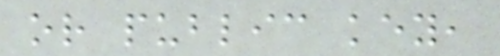or public key,
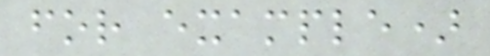for example)
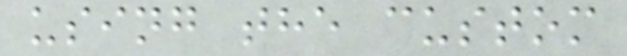using the custom
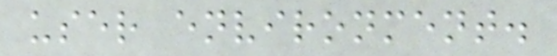user environment.
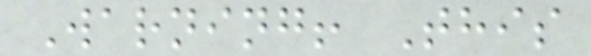Warning! This
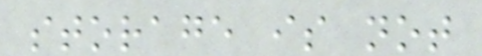storage is not
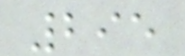295
